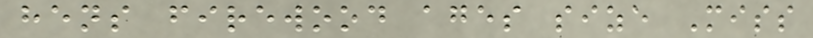hens firewood ages size Miss
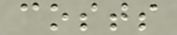costs
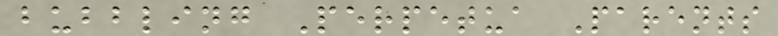bubbling Perpetua Parents
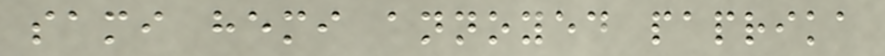sami hemi annoyed paprika
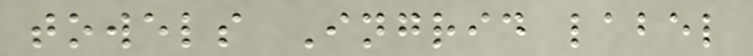towels Ingrid label
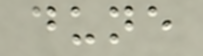dune
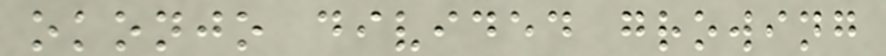okonjo divided growing
